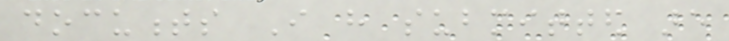documents I have submitted are
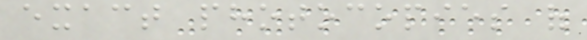exact photocopies of
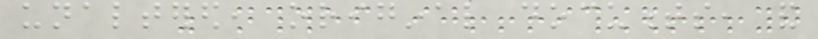unaltered, original documents, and
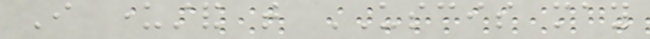I understand that USCIS may
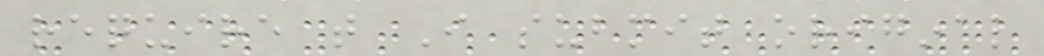require that I submit original
